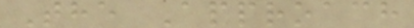The Approach
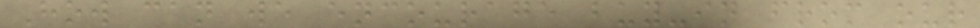How can we encourage buy-in from our
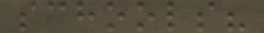schools?
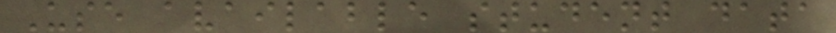Use available student data
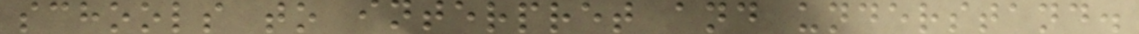schools to interpret and understand.
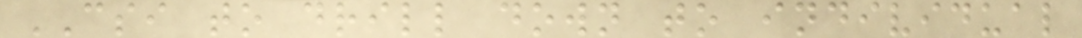CSI to drill down to individual
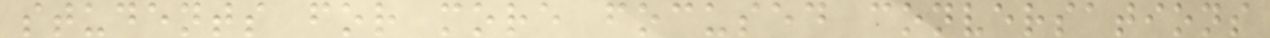students for more focused conversations
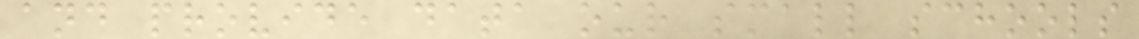and provide data our small schools
